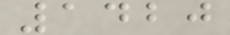1420
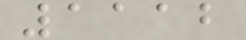1112
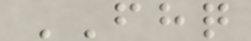FHQ
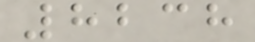8238
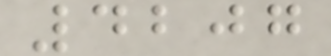4207
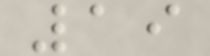19
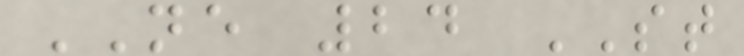NE 24 ST
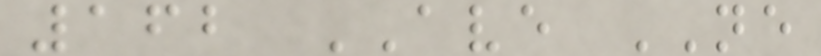162 AVE NE
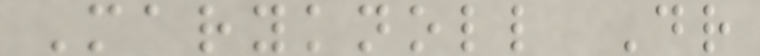Maryknoll Dr
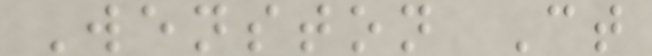Wenston Ct
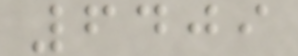6409
